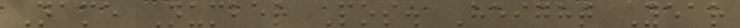Name Number Pos. Height Year
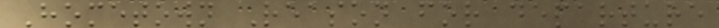Hometown Reason for departure
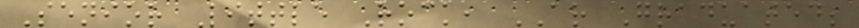Senior Little Rock, AR Graduated;
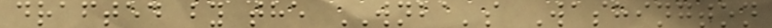drafted by the WNBA's Washington
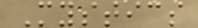Mystics
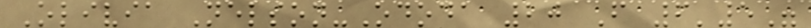Olivia Nelson-Ododa 20 F 6'5"
